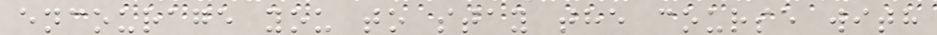encourage you to stay the course with
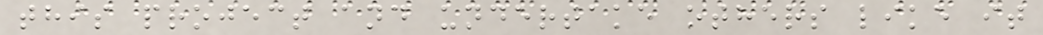this project and undertake others like it
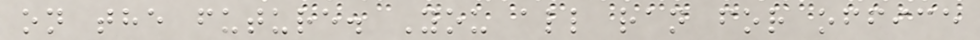on the future. You all ran for office
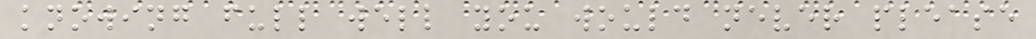knowing full well you would never please
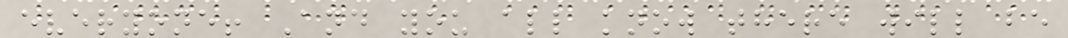everyone! And you all know there will be
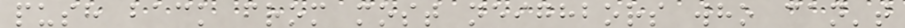push back from most neighbors who can't
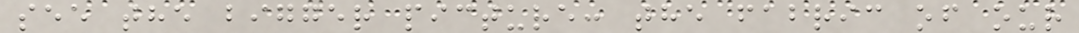see the bigger picture: the fabric of our
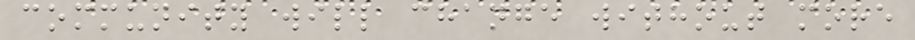community will change without more
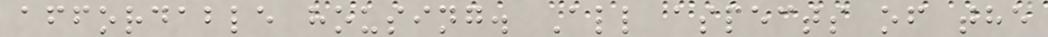affordable housing. All aspects of the
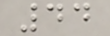44
